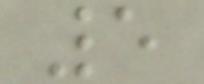5
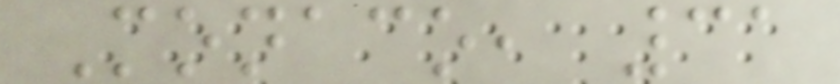Monaco, 31
